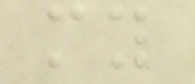my
